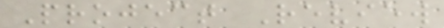Project Review
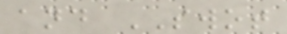and SWOT
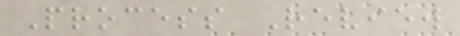Process Review
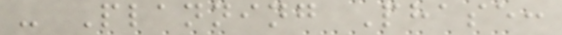- Planning Phase:
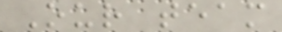Our team
